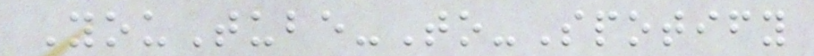YouTube-To-Spotify
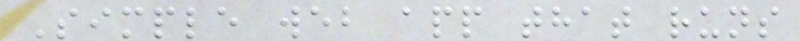Simple web app that runs
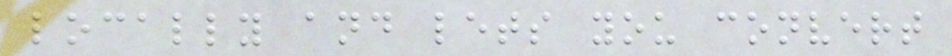locally and lets you convert
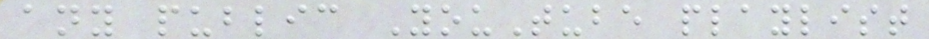any public YouTube playlist
